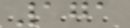171
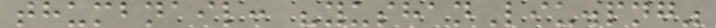thumbnail: "yushanLiu.png"
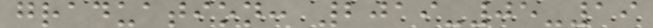graduation: 2019-05-19
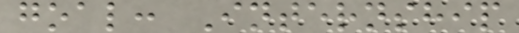goal: Internship
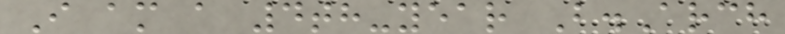I am a 4th-year B.Arch
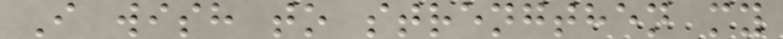I wish to strengthen my
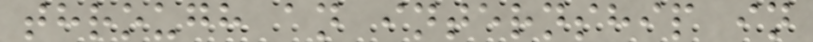through an internship in
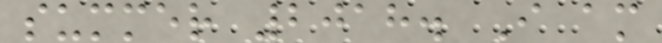summer 2018. I am
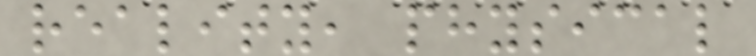reality, physical
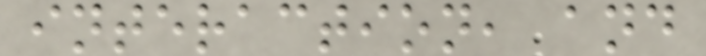interaction, and
